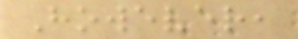However,
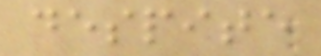despite
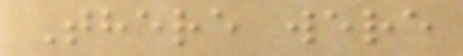There were
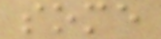some
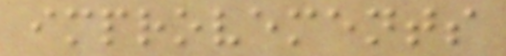improvements
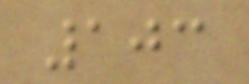103
